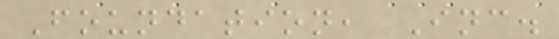Foundation, Inc.
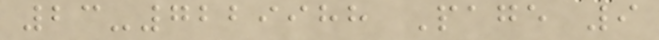23-7229988 Page 9
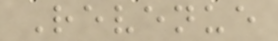Revenue
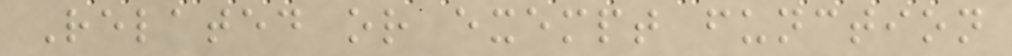Related or exempt function
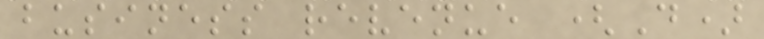business revenue (D)
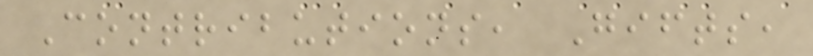Contributions, Gifts,
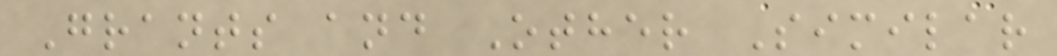Grants and Other Similar
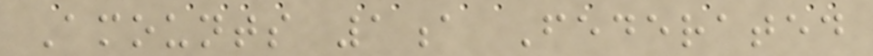Amounts 1a Federated
